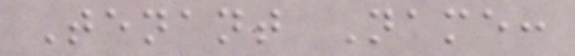Tenant Name:
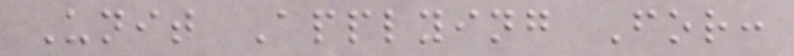Unit Applying For:
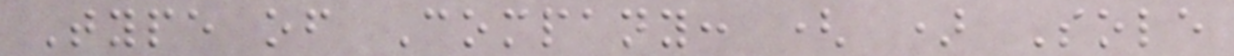Type of Company: ( ) Sole
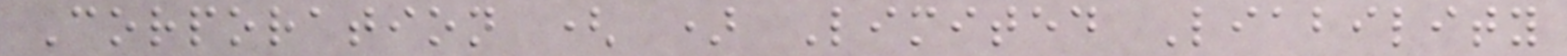Corporation ( ) Limited Liability
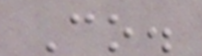Co.
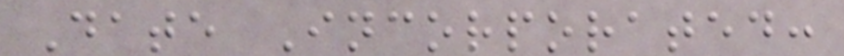Date Incorporated:
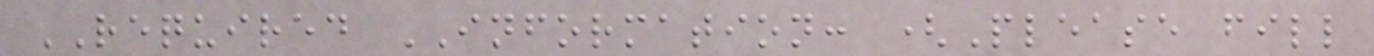REQUIRED INFORMATION: (Please fill
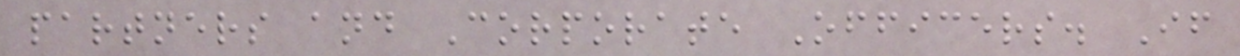partners and Corporate Officers. If
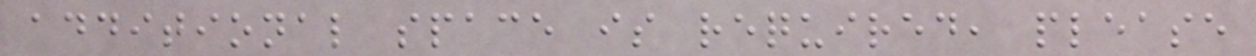additional space is required, please
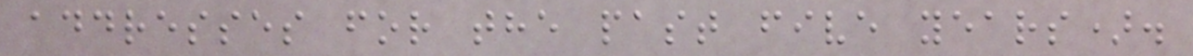addresses for the past five years).
